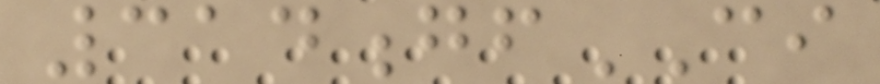314gfCI
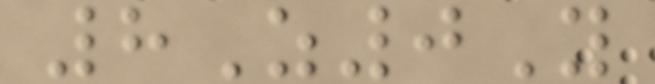8Z0Y
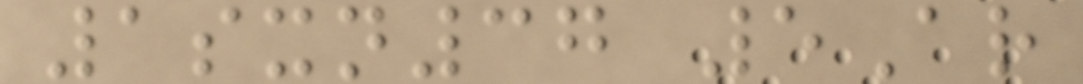1sxn37 5Ar
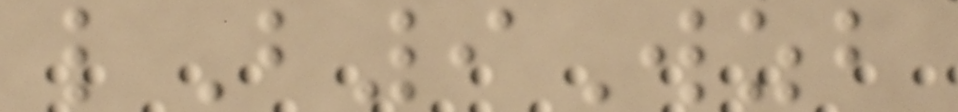lB9Wzb
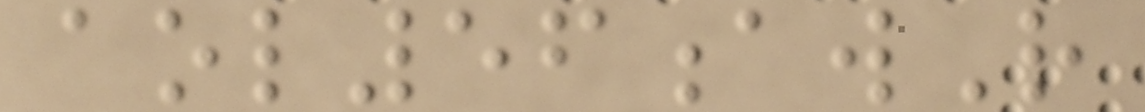aol56awR
